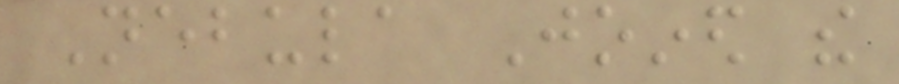Nebula Joined the
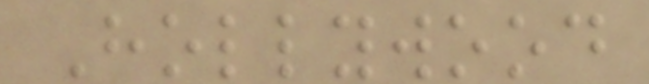Hollywood
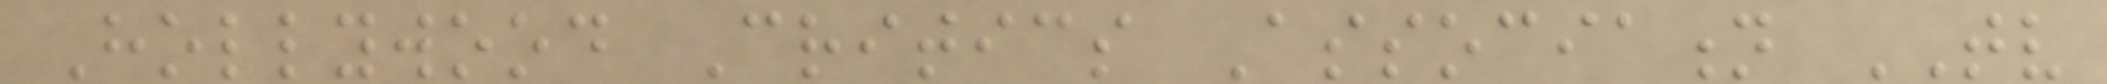Hollywood Critics Association TV
